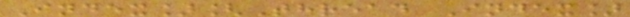Index][Thread Index]
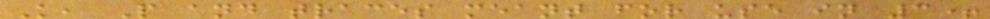K, P and traces meant for use in 3+
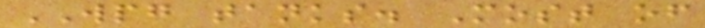WPG tanks. Most of
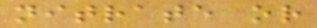nitrate or
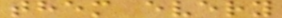them every
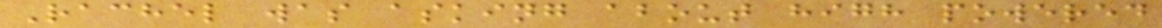Rachel was asking about high powered
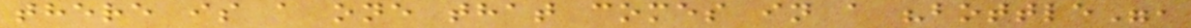there is a one that comes in a "bottle",
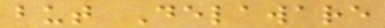but Delaware
